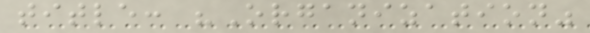title: "Organization"
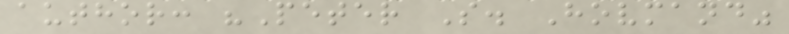author: "Peter S. Hovmand"
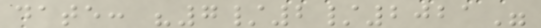date: "7/2/2021"
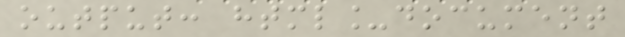output: html_document
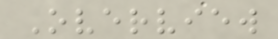Overview
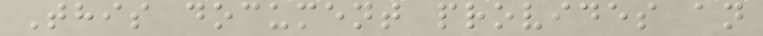This document provides an
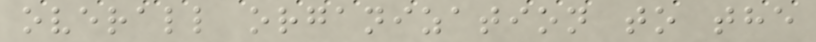overall organization to the
